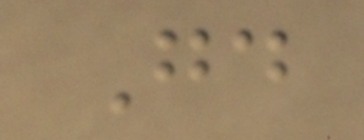Good
